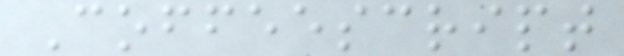Coffeescript
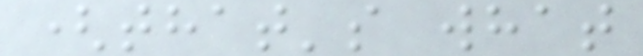(that's what
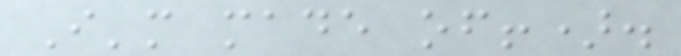I'm made of!).
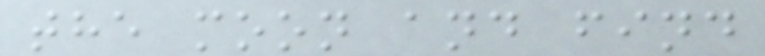the moon and find
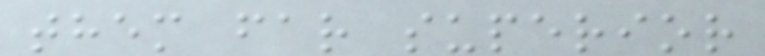them far superior
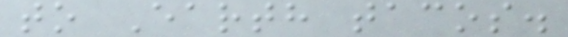to Earth tacos.
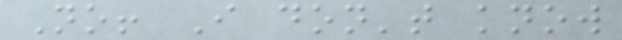No! I don't know
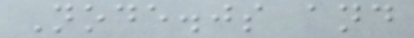Node.js and
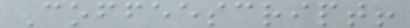Coffeescript!
